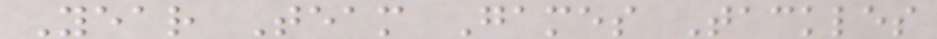Year Team Games Tackles
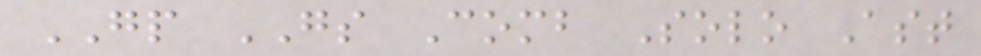GP GS Comb Solo Ast
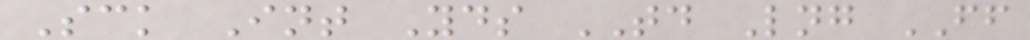Sck Int Yds TD Lng FF
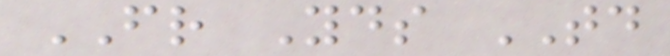FR Yds TD
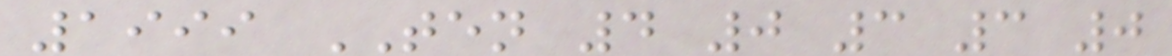1999 TEN 4 0 3 3 0
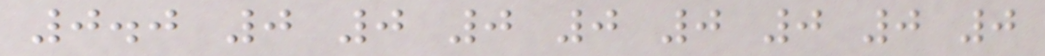0.0 0 0 0 0 0 0 0 0
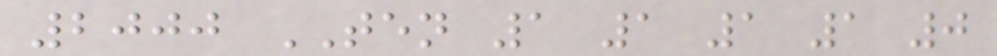2000 TEN 1 1 1 1 0
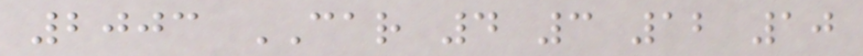2003 CAR 4 3 12 10
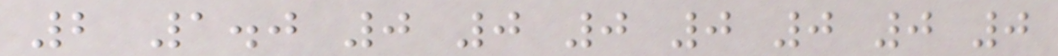2 1.0 0 0 0 0 0 0 0
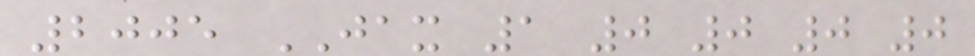2005 JAX 1 0 0 0 0
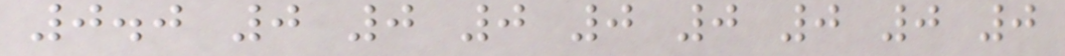0.0 0 0 0 0 0 0 0 0
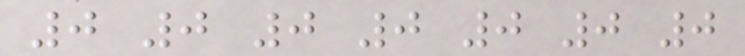0 0 0 0 0 0 0
